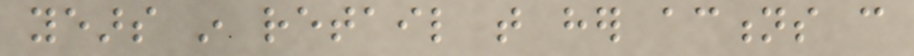years in retail that her actions can
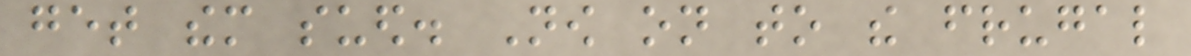get them sued. Now on to the frugal
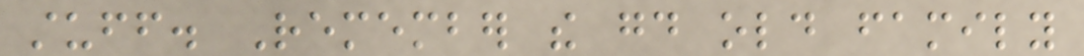stuff. Remember the good old family
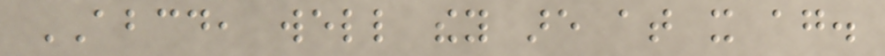ABCD, well they are at it again.
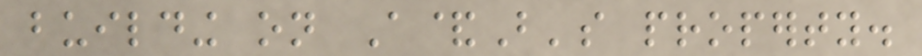building on A&B's property.
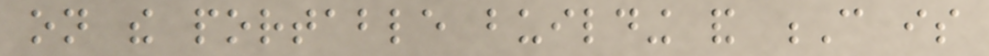on the portable building and C is
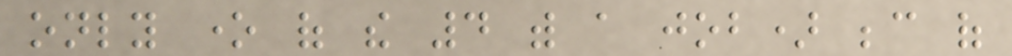only one of the 4 with a job) because of
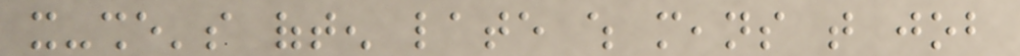it-she's often late which means that job
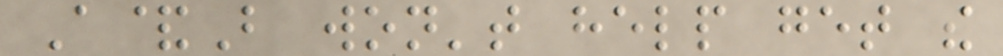A&B won't help get the
